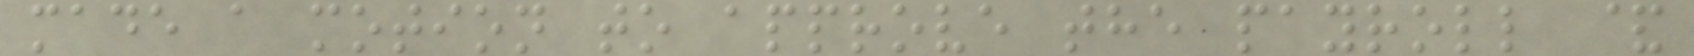made a motion to approve the payroll &
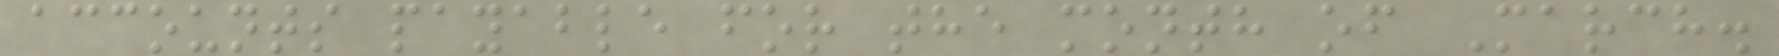accounts payable for the month of March.
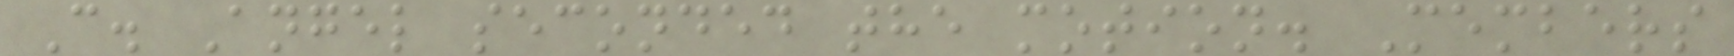C. Angel seconded the motion. Members
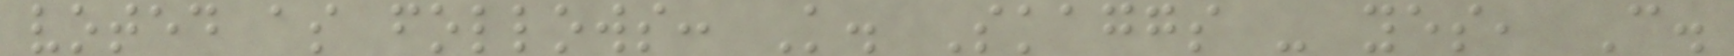voted as follows: K. Skaggs - yes, C.
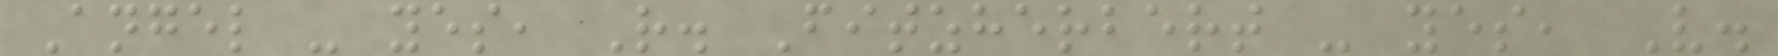Angel - yes, R. Fitzherbert - yes, V.
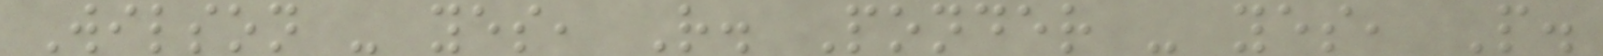Wilson - yes, R. Ponder - yes, P.
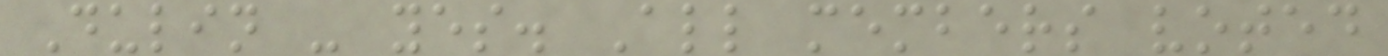Dulin - yes. All members voted
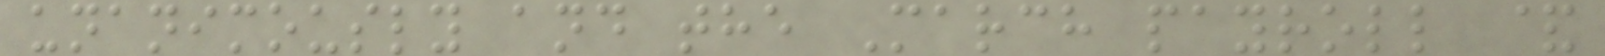unanimously and the March payroll &
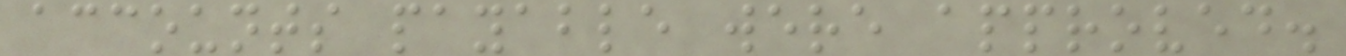accounts payable were approved.
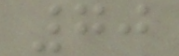70
